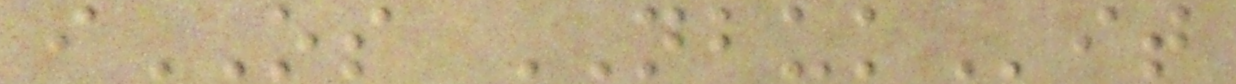iOS NBUKit
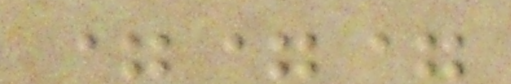===
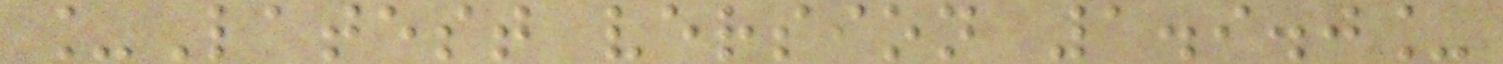_Latest version 1.9.0_
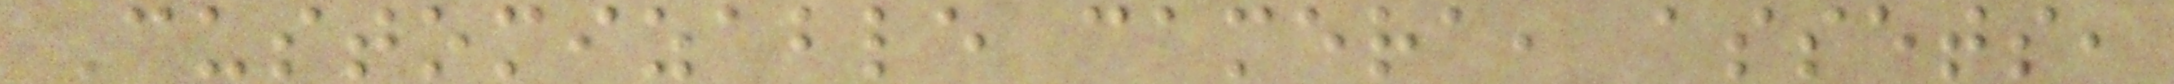Customizable camera, assets,
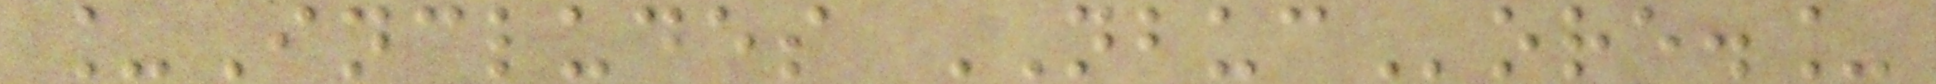_Includes NBUCore._
